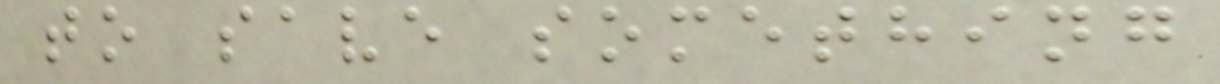to save something
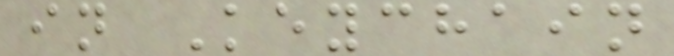in Keychain
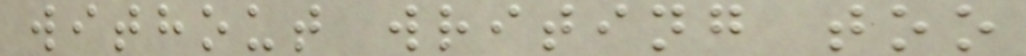without writing too
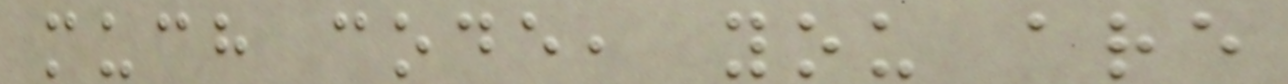much code, you are
